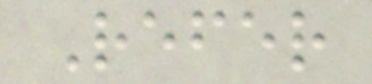Refer
